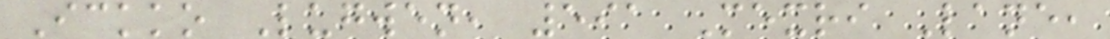Ickko Lugwen, 591 Mexri Lane,
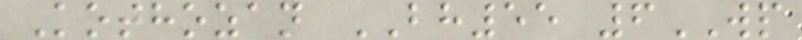Kothozan BH55 6WP
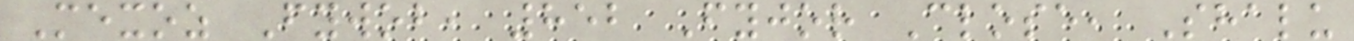Mexoz Fywob, 852 Fyjor Close, Shalu
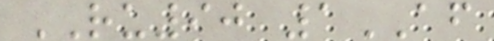RU90 1AF
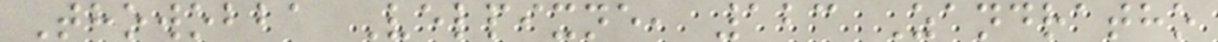Thowobba Velpixne, 123 Zandratho
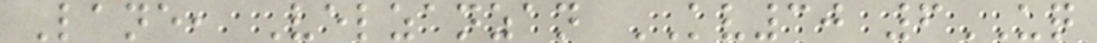Lane, Velzanzan KV30 6UQ
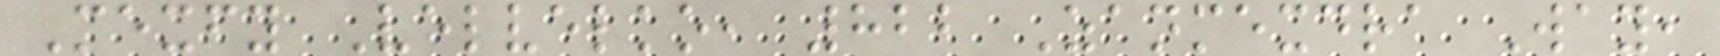Mexfy Velvelko, 822 Zanmexdra Way,
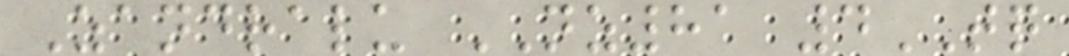Zandralu NZ81 4TQ
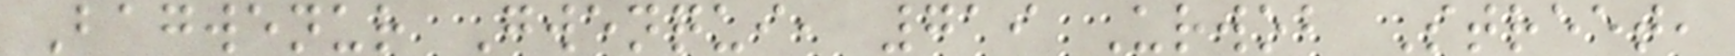Bagwenur Gwenqui, 719 Urwob Street,
